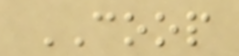COOP
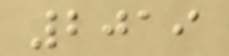2019
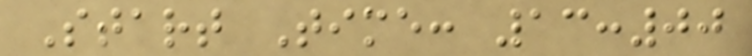Start Time: 13:00
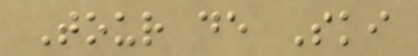Tour de Ski
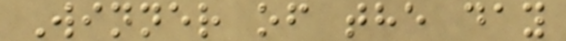Winner of the day
